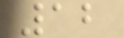12
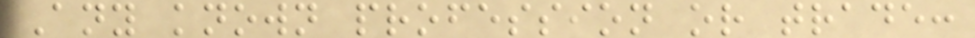Any known profession or trade:
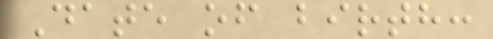Date of birth:
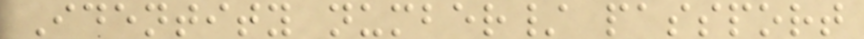Identity number/ passport
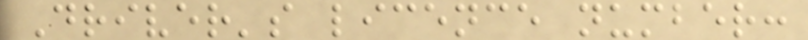Driver's licence number:
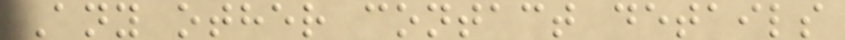Any other contact details
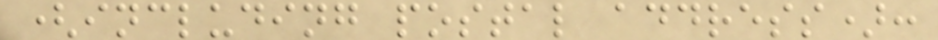(including postal address):
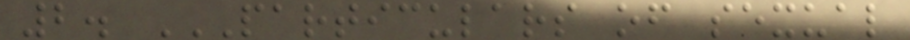2. PARTICULARS OF SEXUAL
